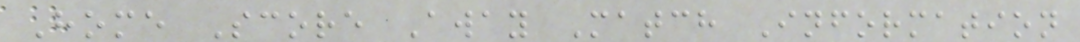Home Score Away Match Information
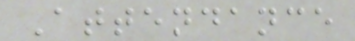Attendance
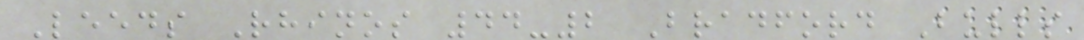Leeds Rhinos 44-2 Bradford Bulls
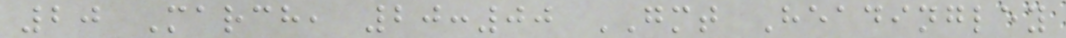20 March, 20:00 GMT Headingley
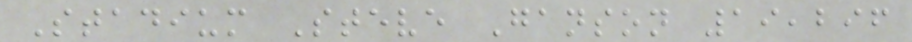Stadium Steve Ganson 19,296
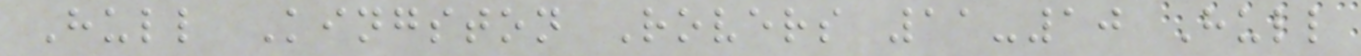Hull Kingston Rovers 11-10 Hull
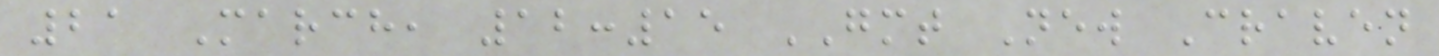21 March, 12:15 GMT New Craven
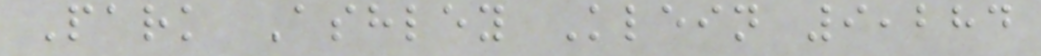Park Ashley Klein 9,284
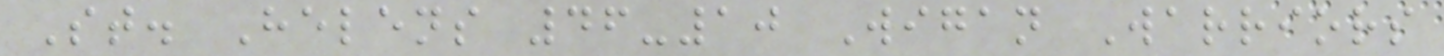St. Helens 46-10 Wigan Warriors
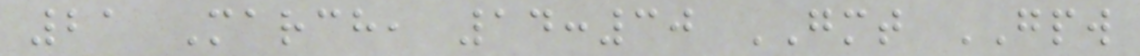21 March, 14:30 GMT GPW
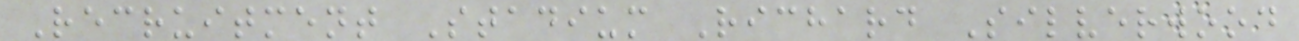Recruitment Stadium Richard Silverwood
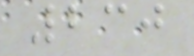230
